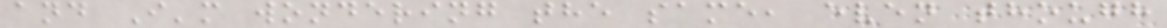and I'm wondering the same, even though
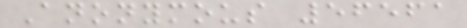Anonymous 56561
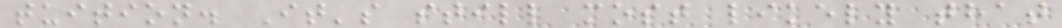tuition. It's still most likely that
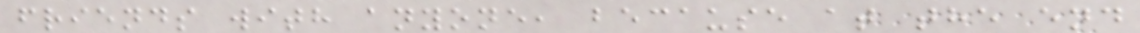friends with anyone, because at the end
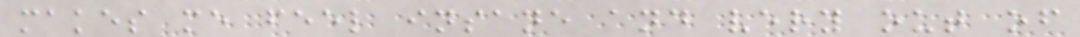makes me feel insane and very out of
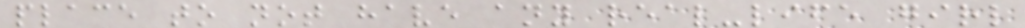place to not have any real-life girl
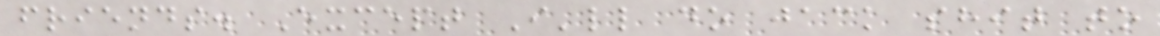friends. Except I'll do jack shit to
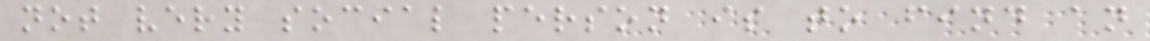not very social person is to find an
